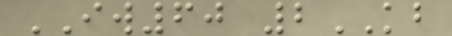IW60 2KB
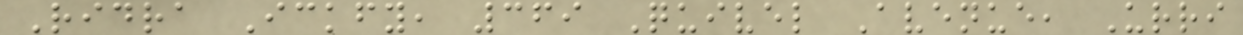Ridra Ickfy, 369 Quivel Avenue, Urri
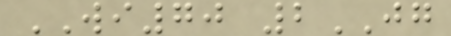WI70 2JG
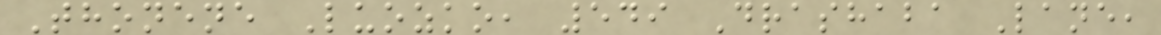Thonene Luozko, 549 Drashaba Lane,
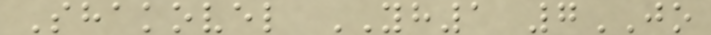Shakovel YH1 7JO
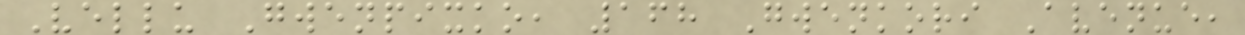Vellu Gwenpixko, 168 Gwenkori Avenue,
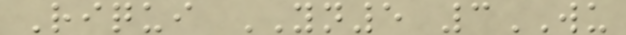Riqui YN5 3WU
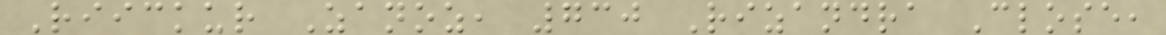Riickur Zanoz, 730 Rizandra Close,
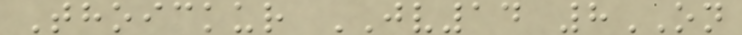Thoickur JV14 8ON
